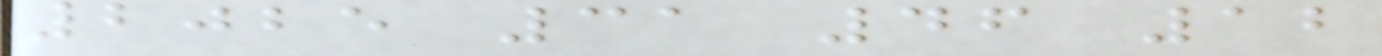2025 31 46 12
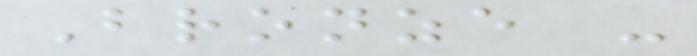Bronze -
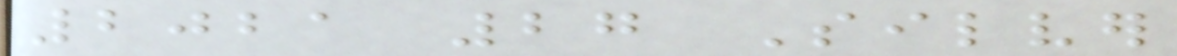2021 27 Silver
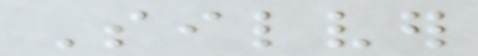Silver
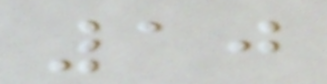10
